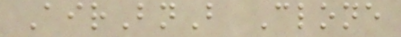AirBnB Clone
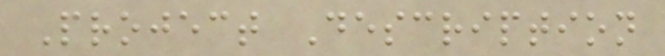Project Description
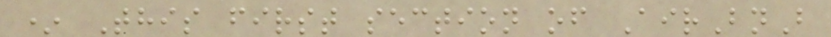* This first section of AirBnB
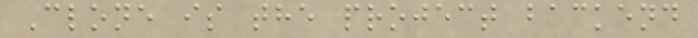Clone is the project backend
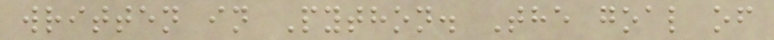written in Python. The goal of
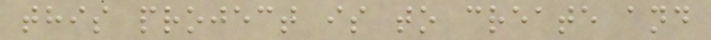this project is to create and
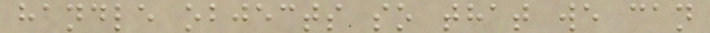handle objects so that we can
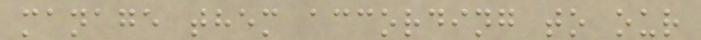manage them according to our
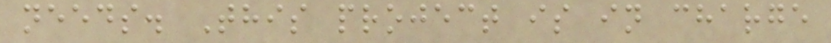needs. This project is in charge
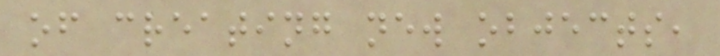of creating new objects,
